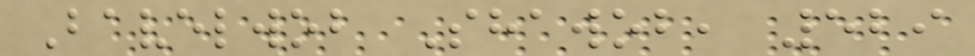Bavelwob Shawob, 529
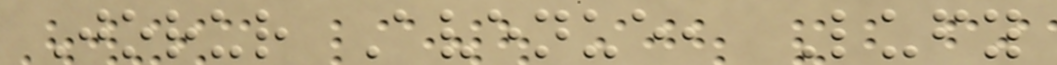Jorur Avenue, Lufy
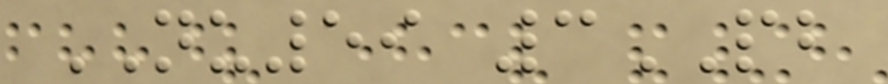NU59 3PB
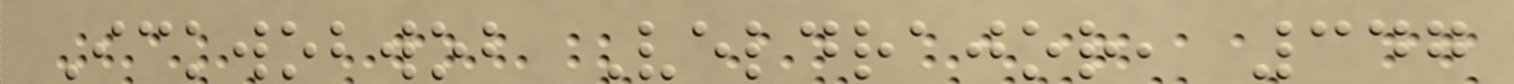Ickwobwob Veldrajor, 347
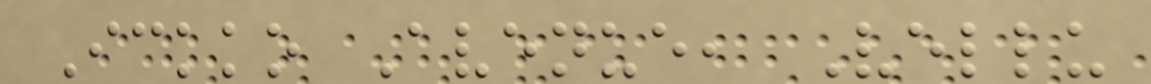Ickko Avenue, Vellu
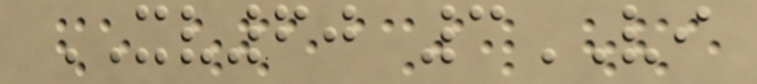XV60 3VI
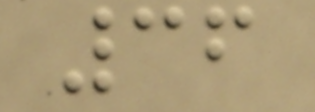36
